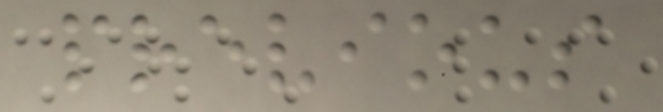previous
